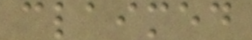claimed
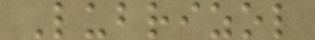Lubrizol
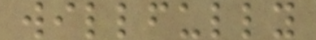willfully
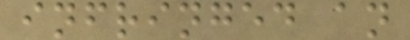infringed an
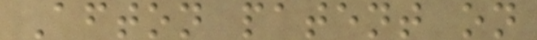Afton patent on
